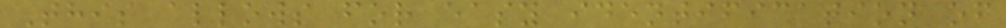This allows for easy identification of
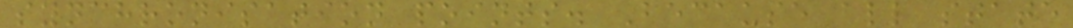synchronisation points. Because all state
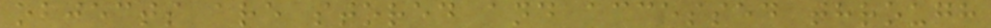objects are stored and accessed through
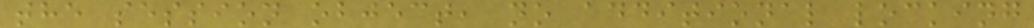the session object, no additional locking
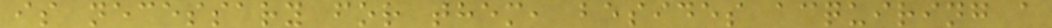is necessary for them, besides acquiring a
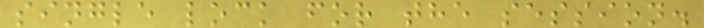single lock for the session.
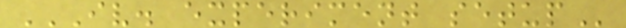IV. EXPERIMENT SETUP
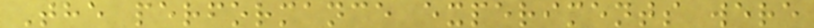The performance experiments were
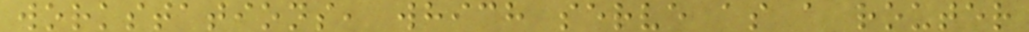workstations, which serve as a router
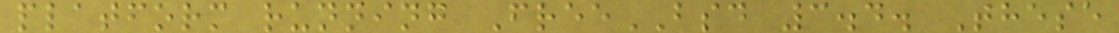platform running FreeBSD 3.4. These
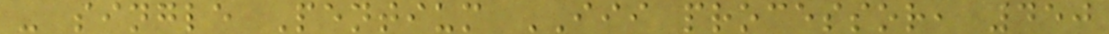- single Pentium III processor, 450
